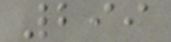299
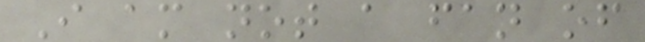I am not a fan of
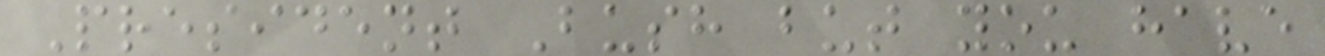President Bush but you have
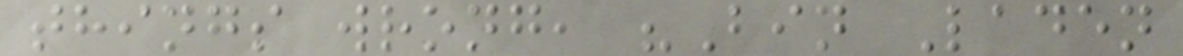things wrong, "Bin Laden
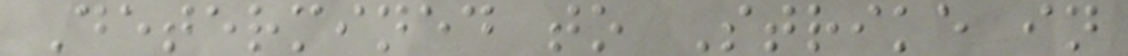Determined to Strike in
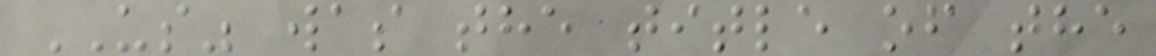US" was the title of the
